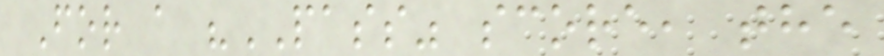For a "PASS" score, the
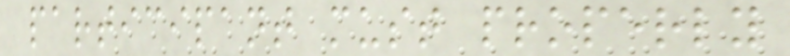participant must properly
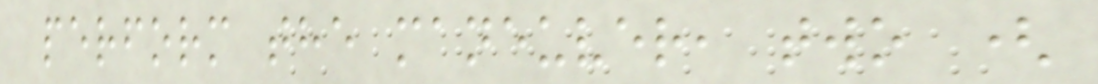perform the maneuver, two (
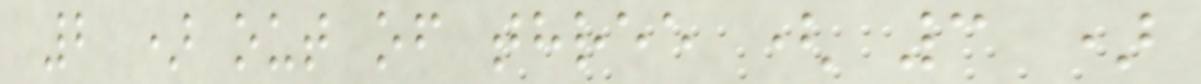2 ) out of three ( 3 )
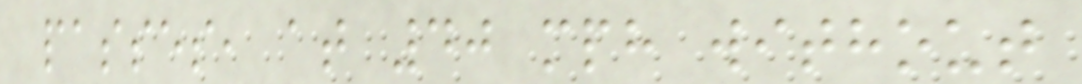passes, at 40 mph without
